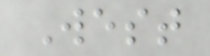West
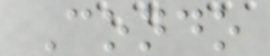Condo
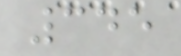345
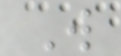W
